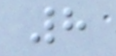8
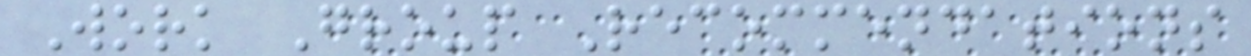Work Group Recommendations
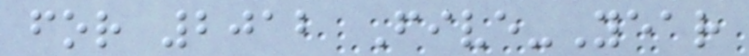for 2012 Five-Year
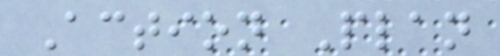Action Plan
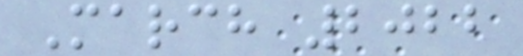March 2022
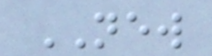NEW
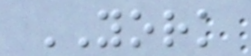YORK
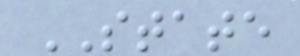STATE
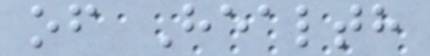of Health
